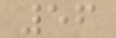56
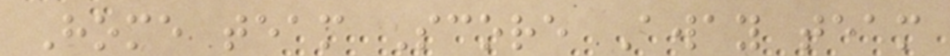Home team Score Away team
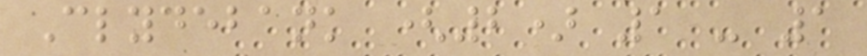Clydebank (2) 1 - 1
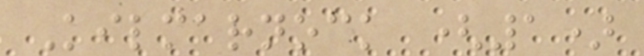Kilmarnock (1)
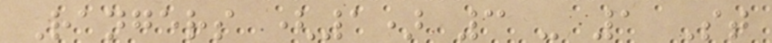Rangers (1) 3 - 1 St
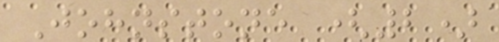Johnstone (2)
